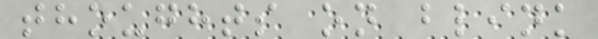thoughts on blink
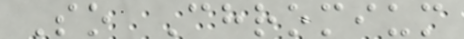So Chromium
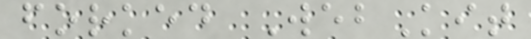forked WebKit
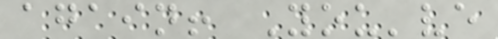again! You've
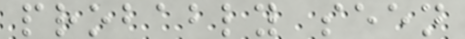probably seen
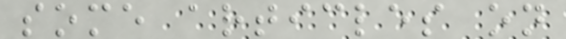some articles on
